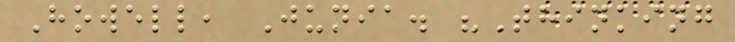Howell, Junia. "Thinking
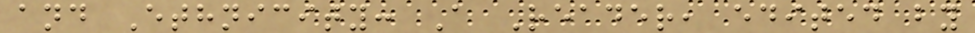and Ethnicity: A Reader, edited by
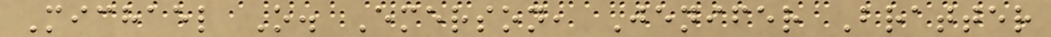Michael O. Emerson, Jenifer Bratter
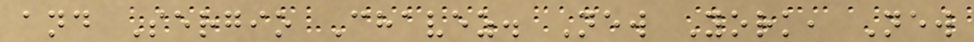and Sergio Chavez. New York, New
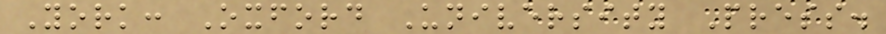York: Oxford University Press.
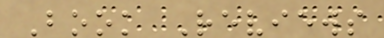Book Reviews
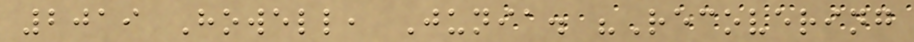2019 Howell, Junia. "Recovering
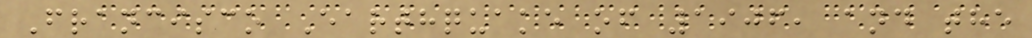Francisco Earthquake of 1906, and the
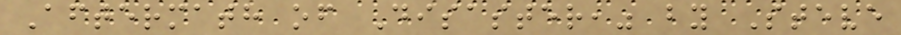Aftermath of Disaster," by Steve
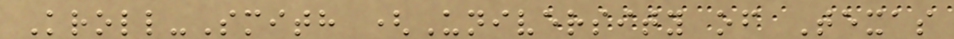Kroll-Smith (University of Texas
